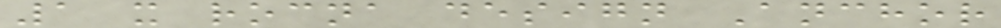1 x rocna design Anchor
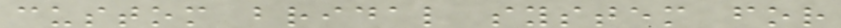custom bridal system for
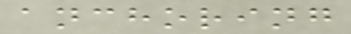anchoring
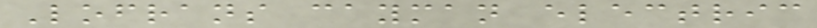Lofrans cayman electric
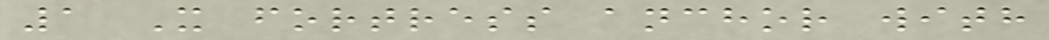1 X fortress anchor with
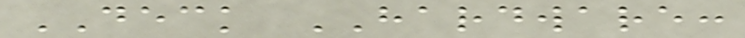DECK HARDWARE:
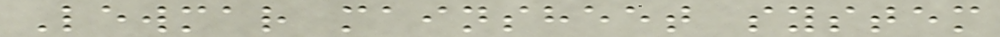Lewmar mainsheet system
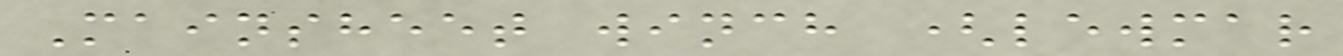Mainsheet winch (lewmar
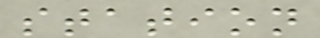station
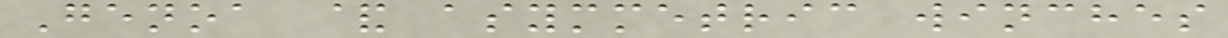Genoa & asymmetric winches
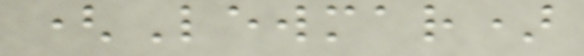(Lewmar)
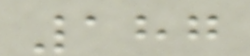187
